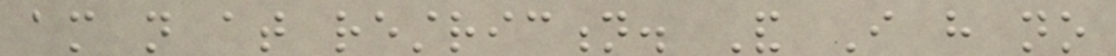am not at restriction. And I have no
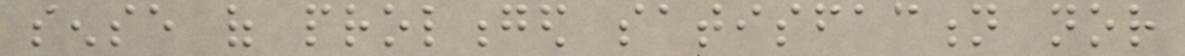sense of prolonged satisfaction nor
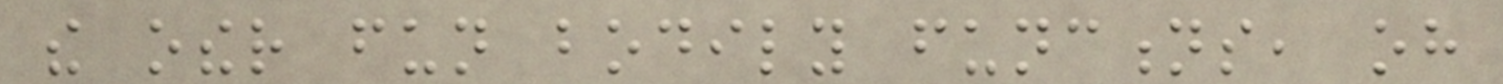the other fun bodily functions, oh
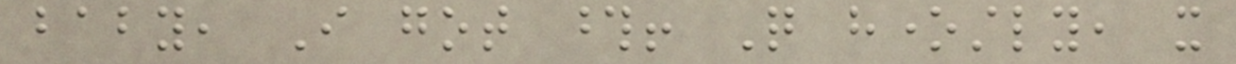baby, I got those! Quite honestly, it
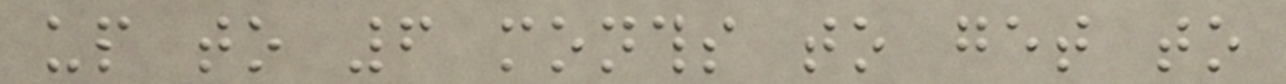up to 6 months to get to
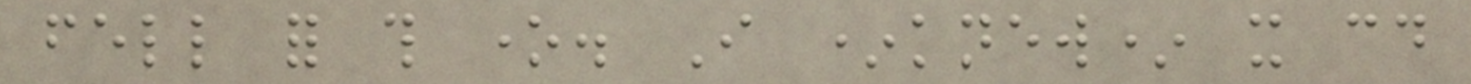fell for this one. I *knew* it could
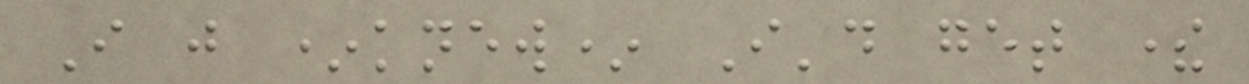I just *knew* I'd get there
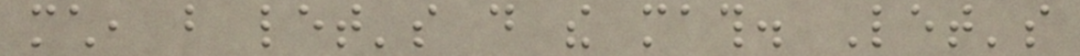much, but let's do the math. Let's
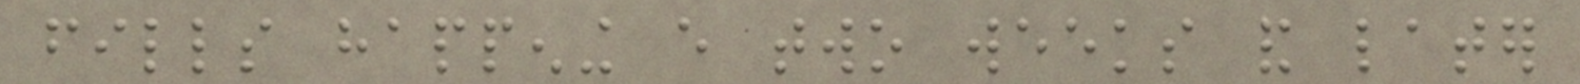fills happening every two weeks and later
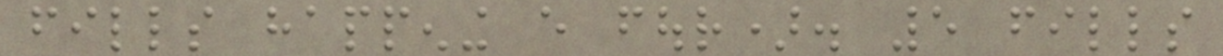fills happening every four). 5 fills
